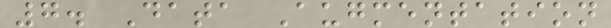7. Data Augmentation
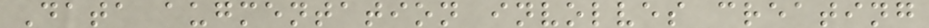Data augmentation involves creating
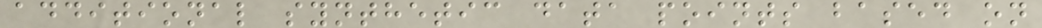additional synthetic data points based on
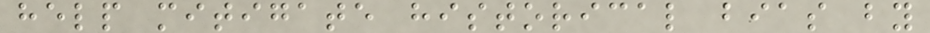help mitigate historical bias by
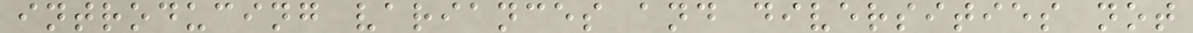introducing variances and diversities not
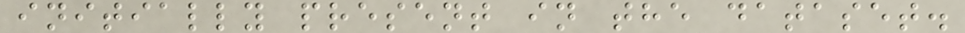initially present in the dataset.
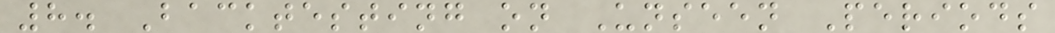8. Backtesting on Unseen Periods
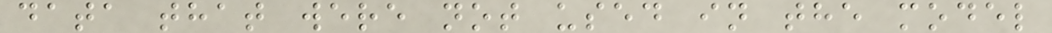data that were not used in the model
